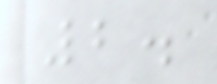2.
